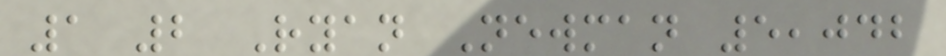1 2 Ryan Newman 5,042
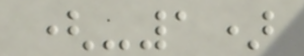(-1)
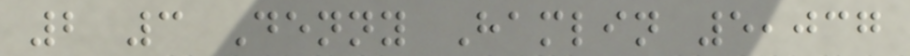2 3 Denny Hamlin 5,037
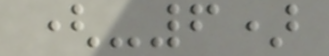(-6)
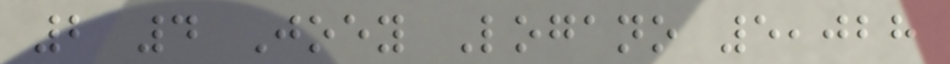2 4 Joey Logano 5,028
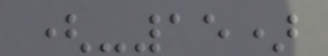(-15)
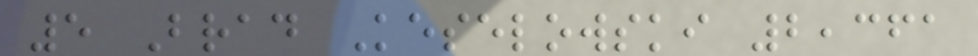5 Brad Keselowski 2,361
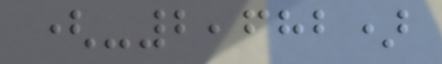(-2,682)
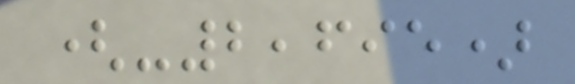(-2,695)
